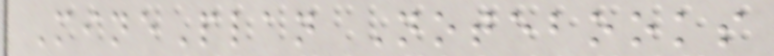MinePlan Notebooks
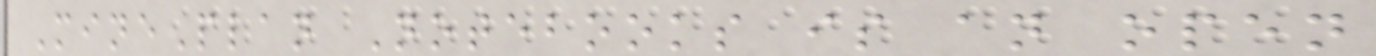MinePlan Notebooks is an open
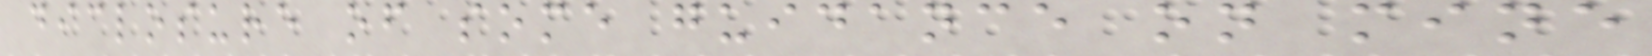diclosure of some guidance on mine
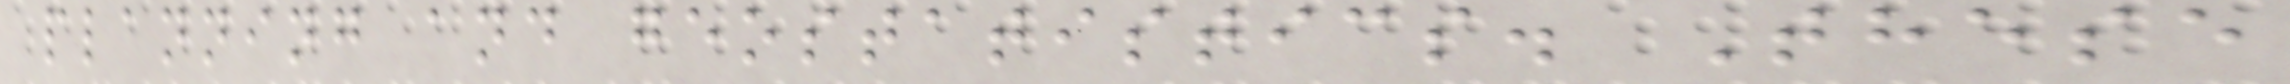planning and geostatistics. These
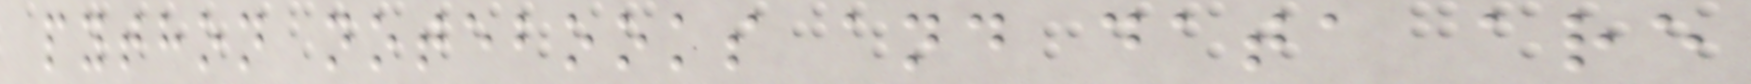python notebooks and data are
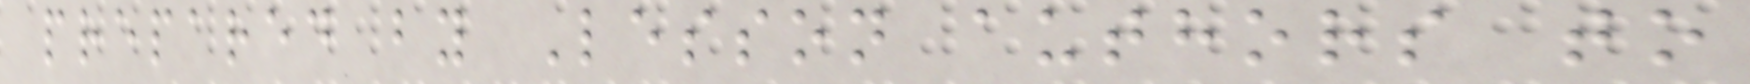prepared by Lesson authors to
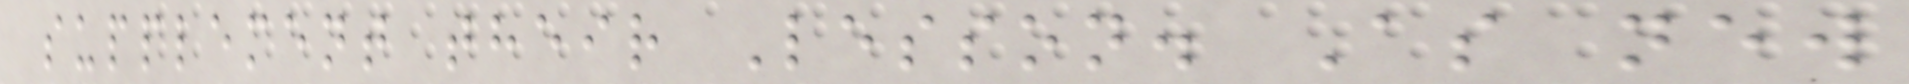supplement their Lesson. As new
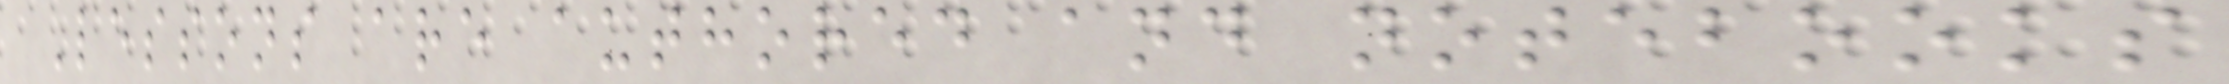Lessons are authored and notebooks
